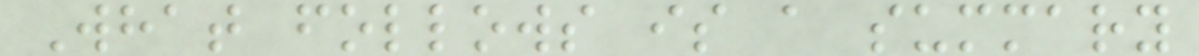What follows is a summary
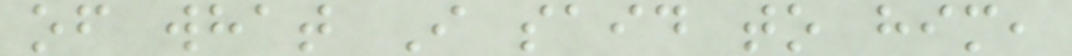of what I said to him,
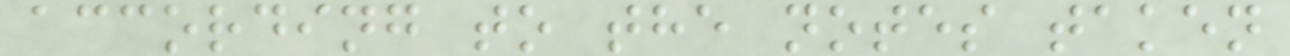according to the notes taken
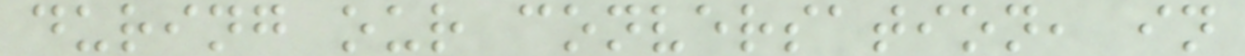during our conversation, in
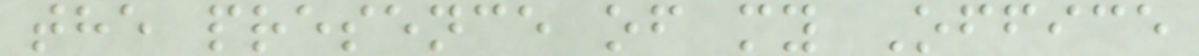the presence of my Office
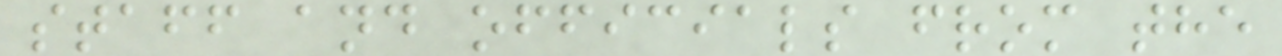staff and officials from the
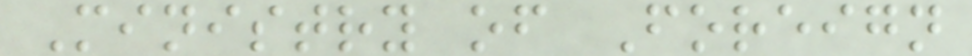Ministry of Foreign
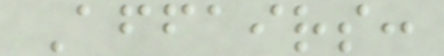Affairs:
